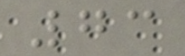73
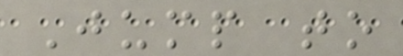Jump to
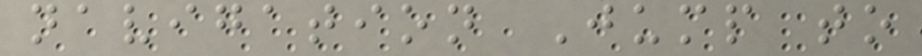navigation Jump to
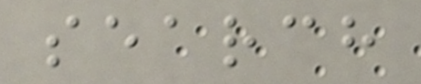search
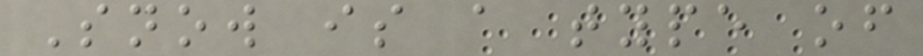Snow is a type of
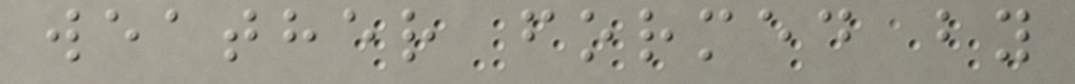weather formed by
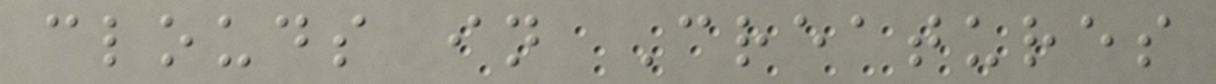clouds in Creatures
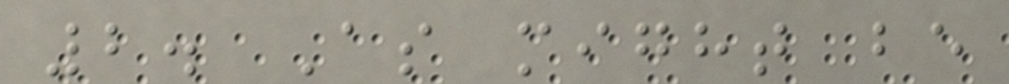2. As might be
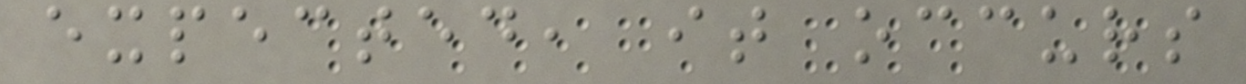expected, it occurs
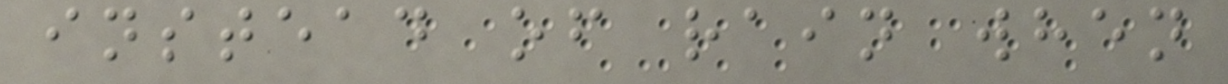instead of rain when
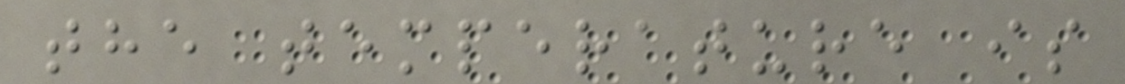the temperature is
